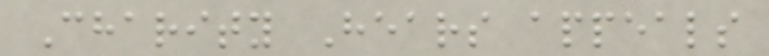Charity Hears appeals
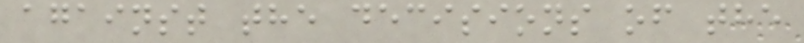against the decisions of the
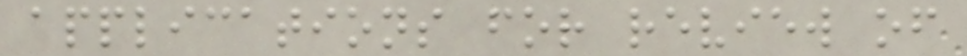applications for review of
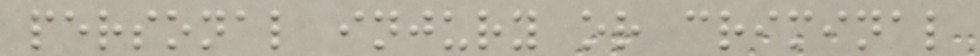personal injury or criminal
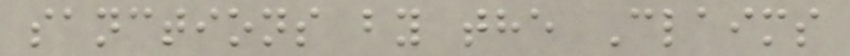sanctions by the Claims
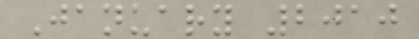January 2010
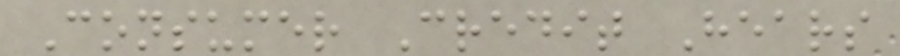Consumer Credit Hears
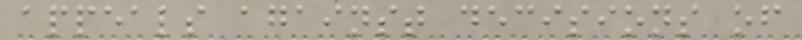appeals against decisions of
